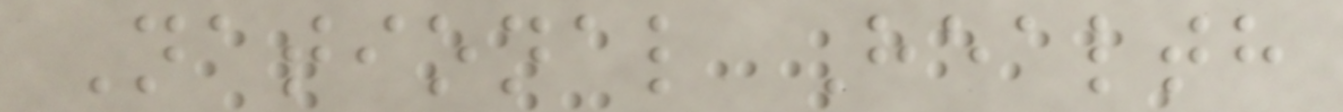National Health
